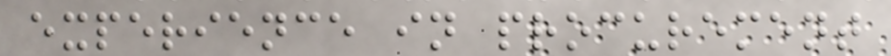experience in procurement
